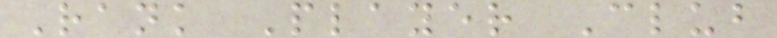Rank Player Club
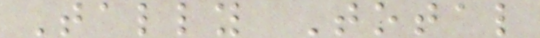Tally Total
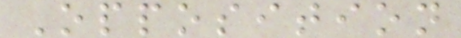Opposition
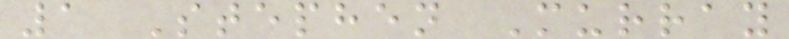1 Stephen Murray
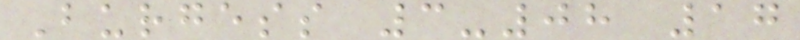Burgess 3-08 17
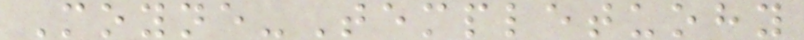Moyne-Templetuohy
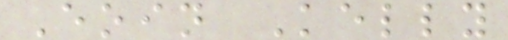Eoin Kelly
